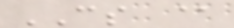CS @
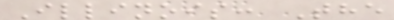Illinois: The
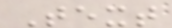Text
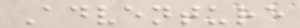Adventure
